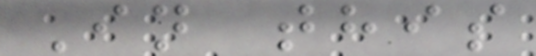In this
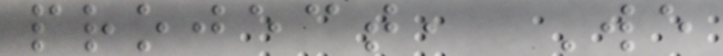project, We
